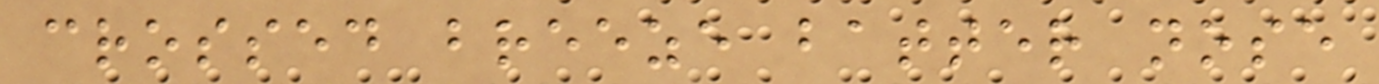crossed breeze batter nose
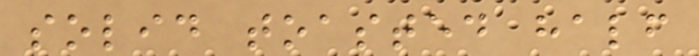solid toasted half
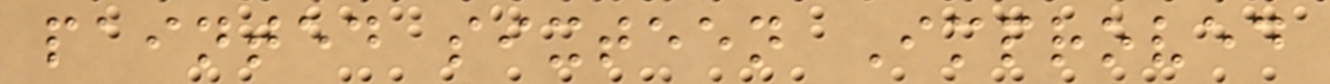painted sixteen Improved
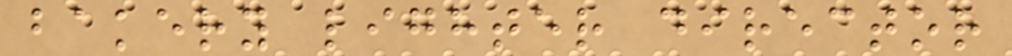bakery lighter director
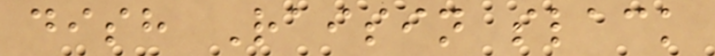dish Raisin slack
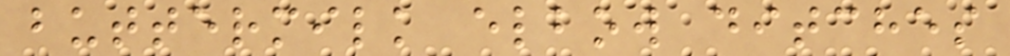buttermilk elbow ditches
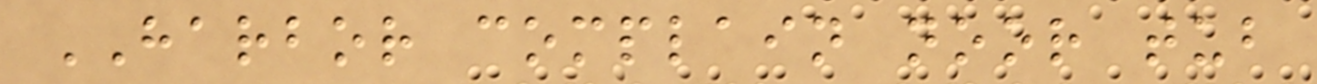HARBOR complain noor tub
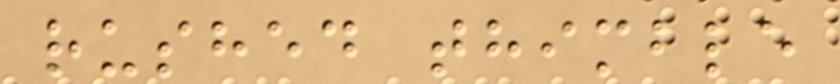rushed thimble
